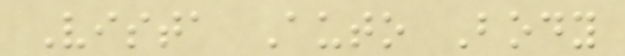Vista Auto Body
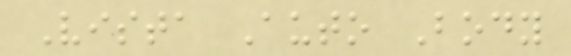Vista Auto Body
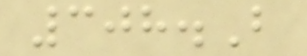308.B
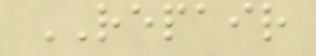REPAIR
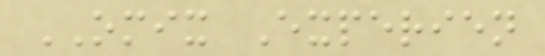OMIX Experien
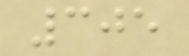305
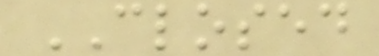CLOSED
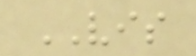VIS
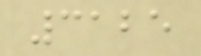3125
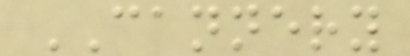CANNERY
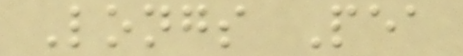Longs Pea
